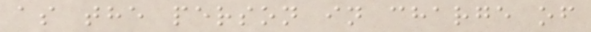as the person in charge of
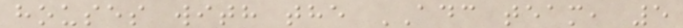houses with the ADC team, 5
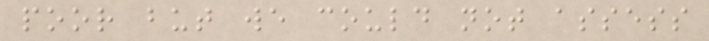poor but we could not assess
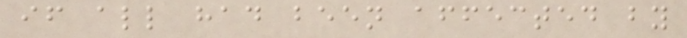if all had been affected by
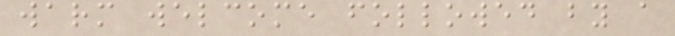warm welcome followed by a
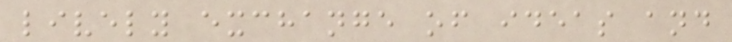lively exchange of ideas and
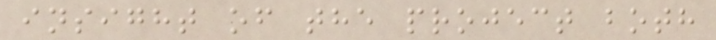insight of the project both
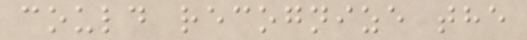could recognize the
